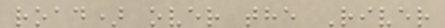road) over the River
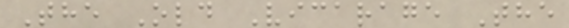The Old Vicarage The
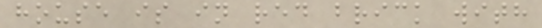house is in red brick with
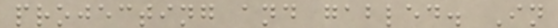projecting and gabled. In
